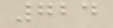724
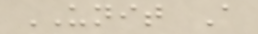UNIT A
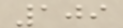109
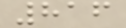816
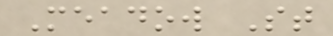Meadow St
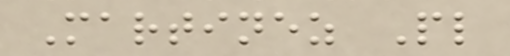Martinez Pl
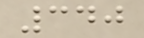340
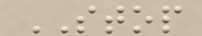STOP
